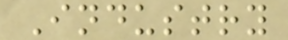Industry
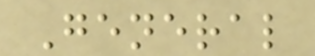General
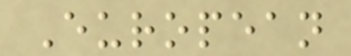European
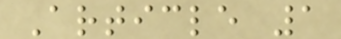Article 1
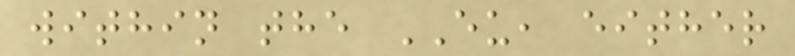within the EU, either
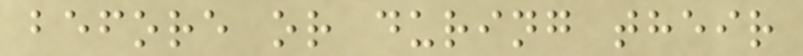before or during their
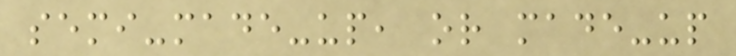semi-made-up, or made-up
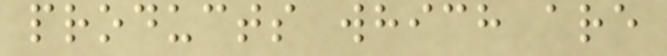products which are
